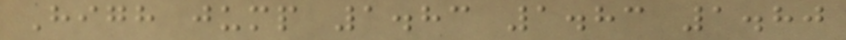High jump 1.83 1.83 1.80
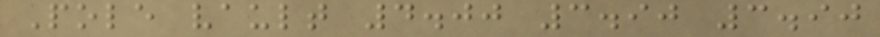Pole vault 4.00 3.90 3.90
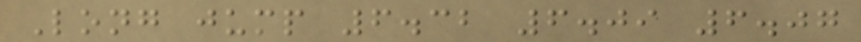Long jump 6.32 6.09 6.07
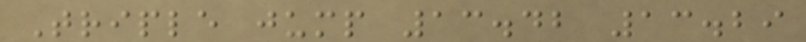Triple jump 13.42 13.29
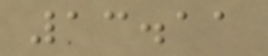13.11
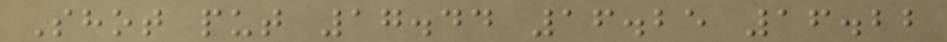Shot put 17.44 16.25 16.22
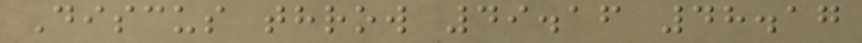Discus throw 49.16 48.17
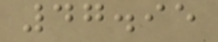47.95
